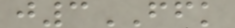j3FFK
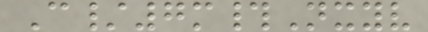C/7m#Nxyv
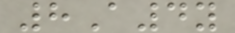8A4y
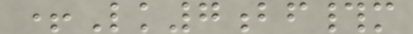+Lk7bf#m
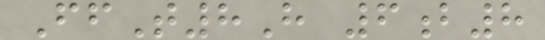FfT8H 6b8
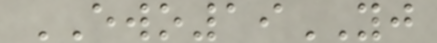EWO19YJ
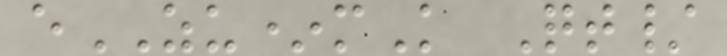eZU*mK Qt/
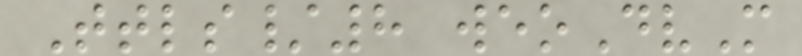Ttls/8 weoDvM
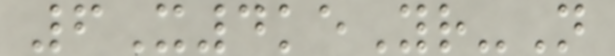6X4keYr-N
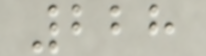228
